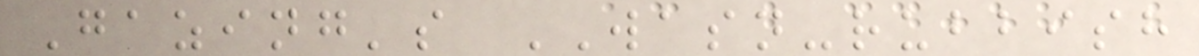Gazing's WASN-rubbish
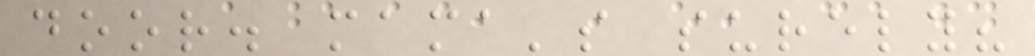door. mama's surely?
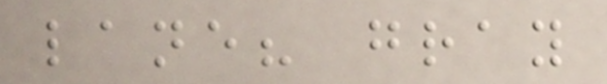lane? gray
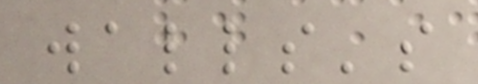walls's
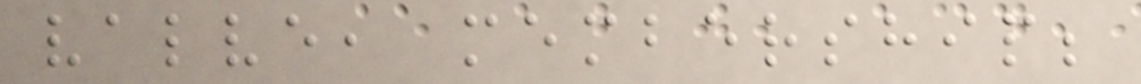valve, membership;
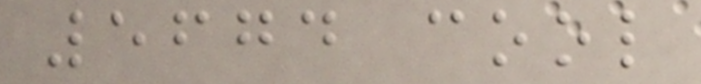5674 cool
